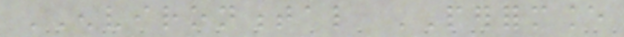ENVIRONMENTAL PERFORMANCE
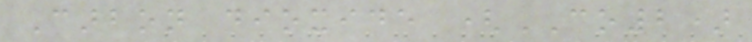Carbon dioxide (CO2)
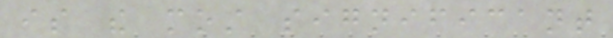is the most significant
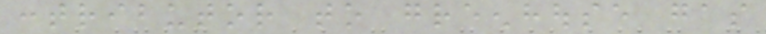contributor to greenhouse gas
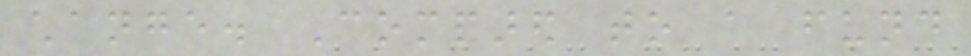change. Compared to a fund
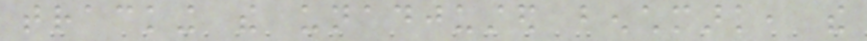tracking the unadjusted benchmark, the
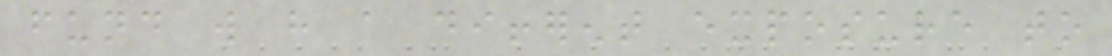fund will have a different exposure to
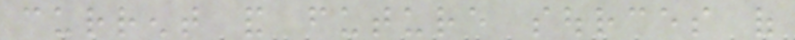current and future sources of
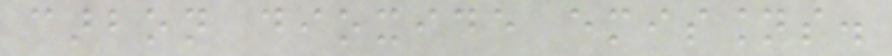carbon dioxide emissions.
